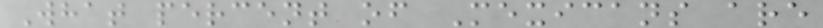What percent of Mexicans are
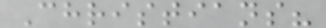Christians?
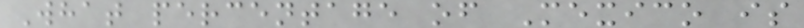What percentage of Mexico is
